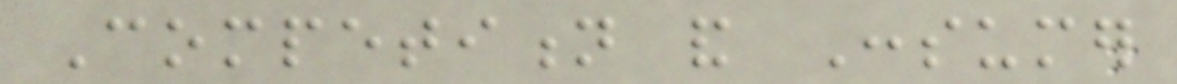Competition and Consumer
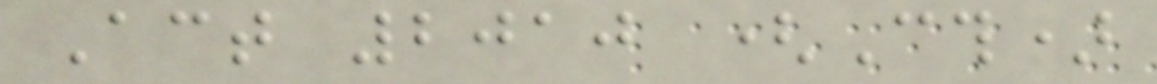Act 2010 (Cth)
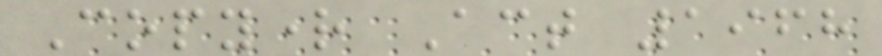Copyright Act 1968
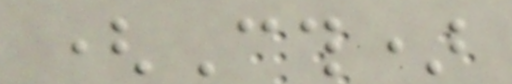(Cth)
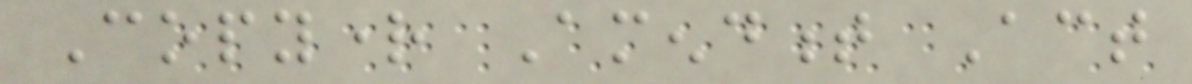Copyright Amendment Act
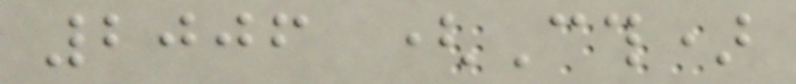2006 (Cth)
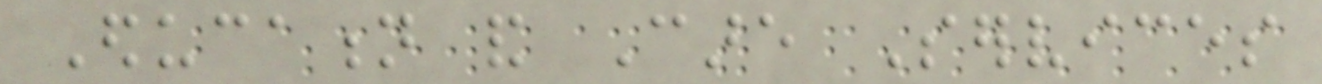Education and Care Services
